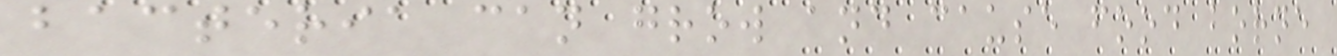bacteria can grow and cause food borne
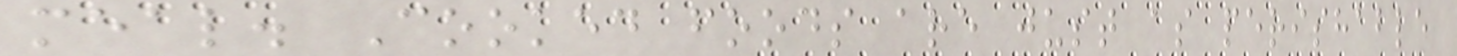meal. Cooked foods are just as perishable
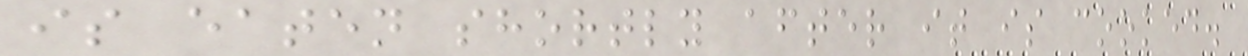is eaten shortly after it is cooked.
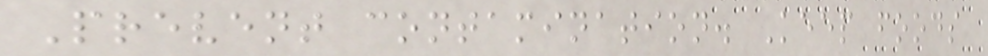Prevent contamination. Keep foods
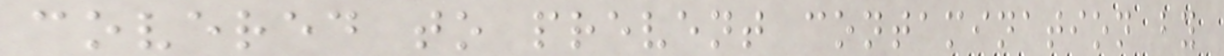covered to prevent contamination by
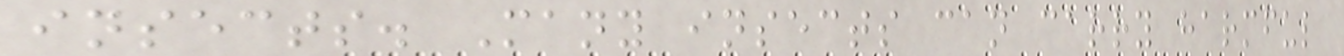insects. Many insects can carry harmful
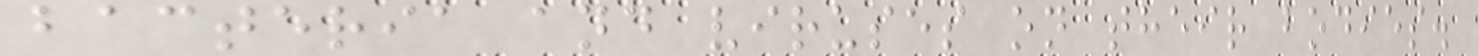bacteria and viruses on their bodies.
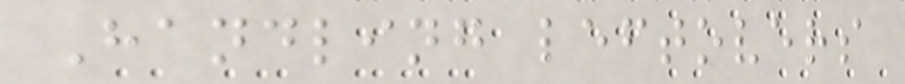Handling leftovers
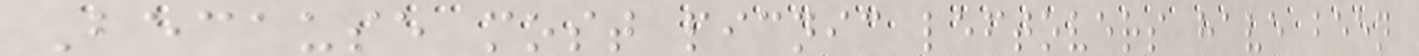Because most picnic leftovers have been
